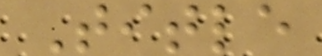Title
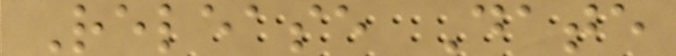Release Date
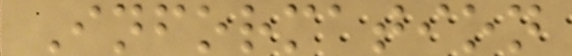Information
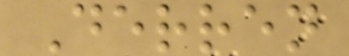Derren
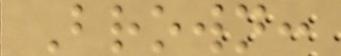Brown:
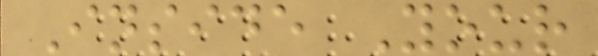Inside Your
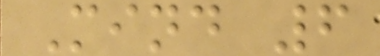Mind 6
